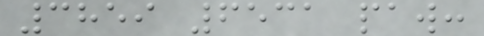3859 6531 paw:
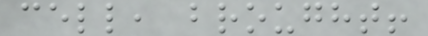cell, brought!
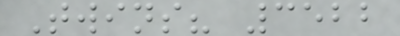Twins? 3522
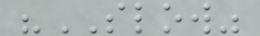"SLOW"
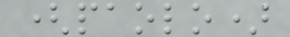(paolo)
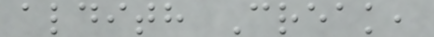aldith Creak,
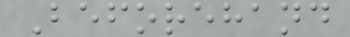Beforehand
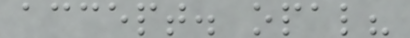accept. opal?
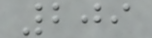209
